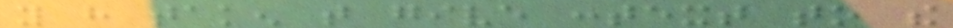you have taken that give context to the
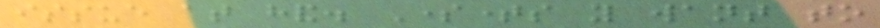issue at hand. Sometimes you want to
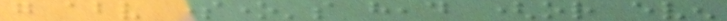go above someone's head (or even
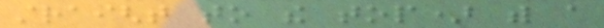straight to the top) with a
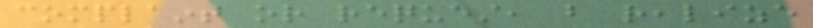complaint or request, but realize
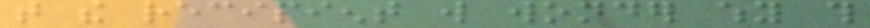that the recipient will wonder why this
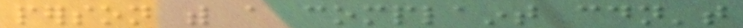person with a complaint couldn't
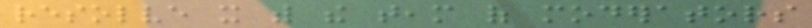resolve it with the team of moderators
